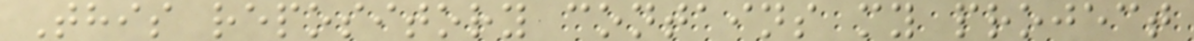This repository contains my project
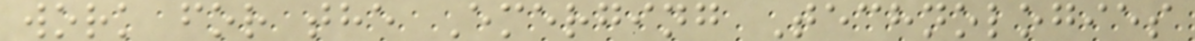work for the Emerging Technologies
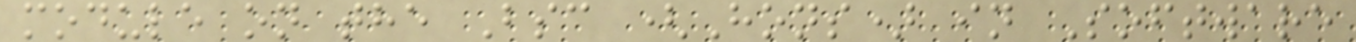module on the Bsc (Hons) in Software
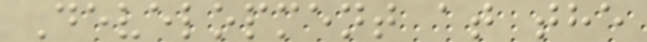Development at the
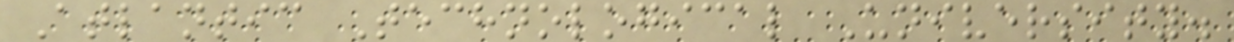Atlantic Technological University.
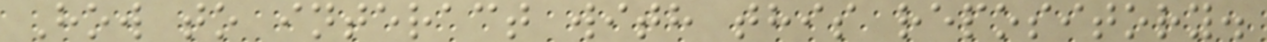How to interact with this repository.
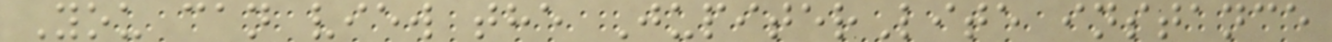You can view the JupiterLite instance
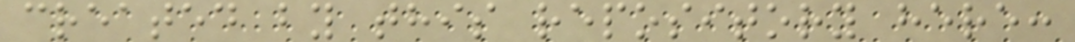created by this repository here:
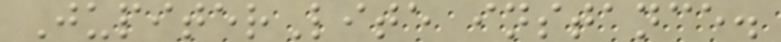JupiterLite instance.
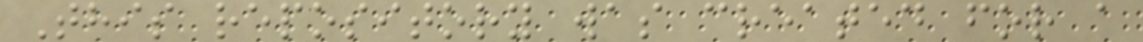This repository was created for a
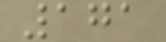171
